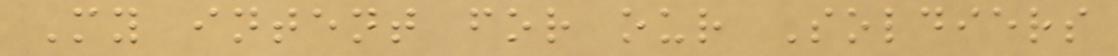My intent for our Soldiers
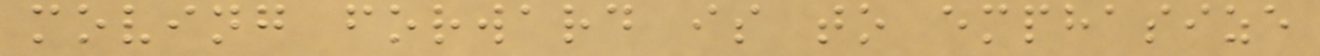moving forward is to emphasize
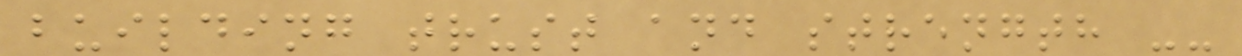building trust and strength --
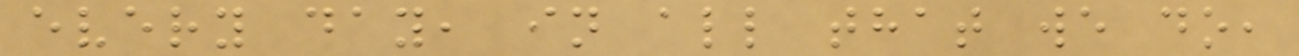every day, in all that we do,
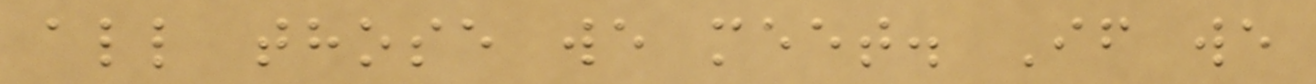all those we meet. If we
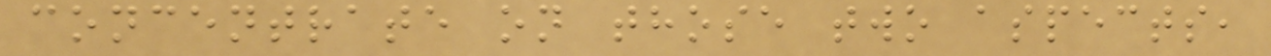concentrate on those two aspects,
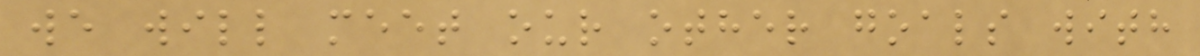we will meet our other goals with
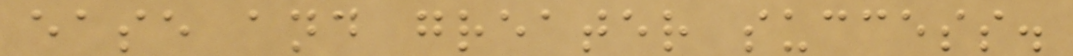ease and greater success.
